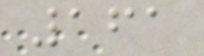161
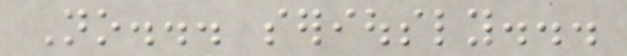No... seriously...
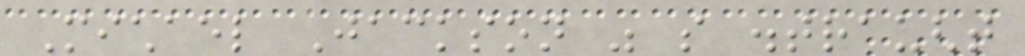Michael Jackson was so distraught
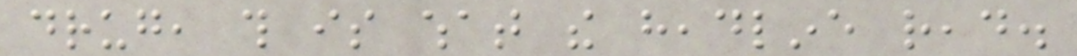drug, this is what the headline read.
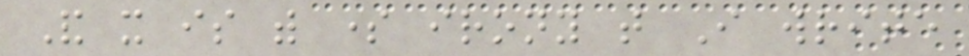And it is with some irony that I write
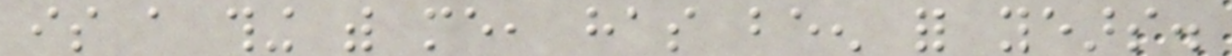is a thing with me, has been for years.
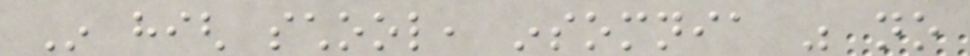In high school, insomnia was no
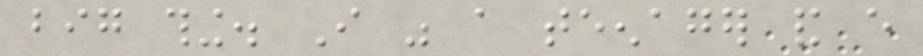big thing. I was a teenager and every
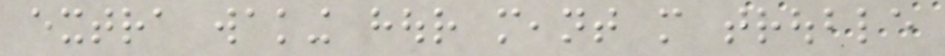extra waking hour meant more trouble
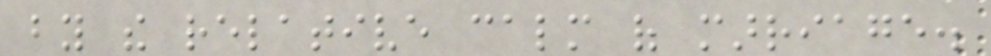by the relative calm of marriage.
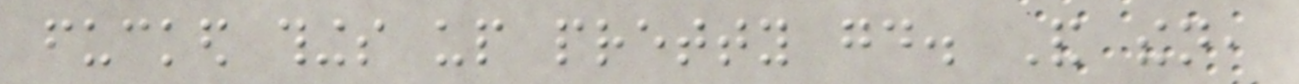fucked things up pretty good. And then,
